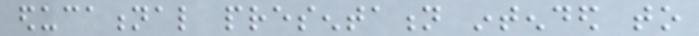educational presentation intended to
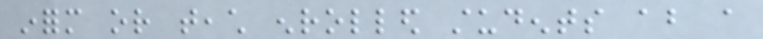inform or teach enrolled students about a
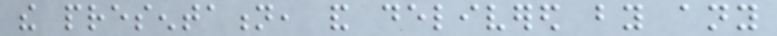the presentation, and delivered by any
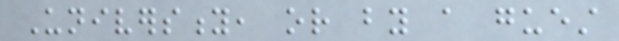University, or by a guest
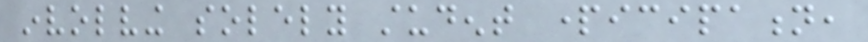involving solely student participation,
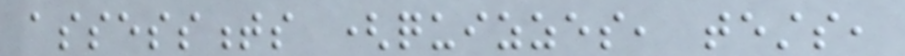assessments (quizzes, tests,
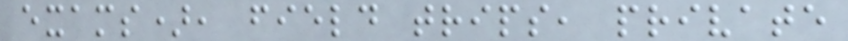exams), field trips, private
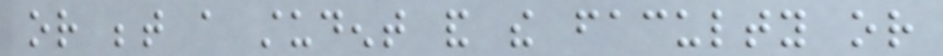or between a student and the faculty or
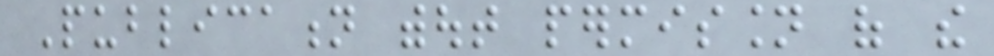Publication without permission of the
